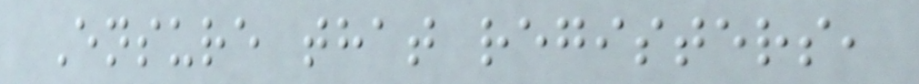Ensure that registers,
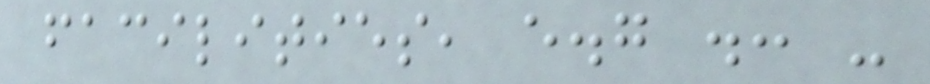facilities, e.g .: -
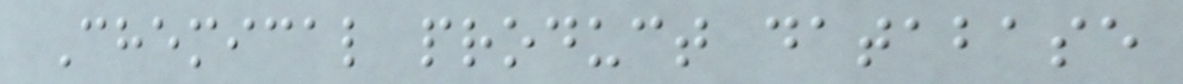Chemical product database
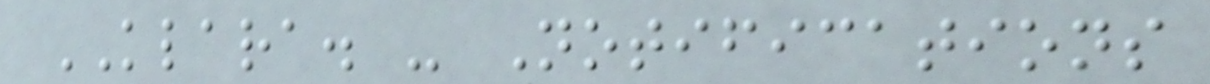KLARA. - Notifications
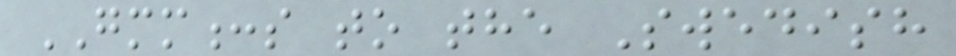GMM:s to the Swedish
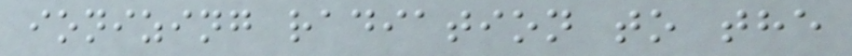ionizing radiation to the
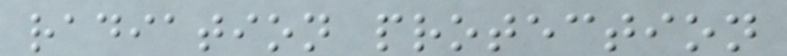radiation protection
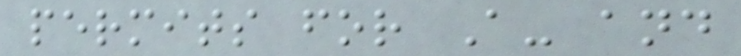permits for A- and
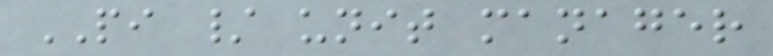PI / unit manager
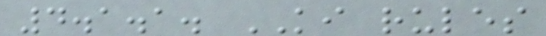4.1.1. KI rules
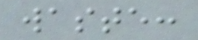waste:
